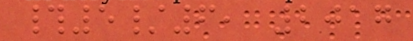#5/6, 2017
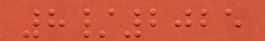8/2025
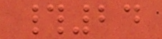#24
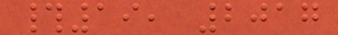#19, 2017
